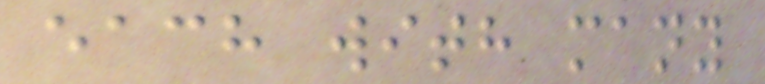each with many
